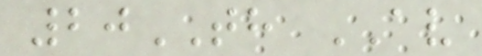20TH AV
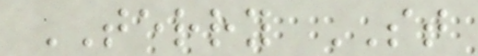TERRY ST
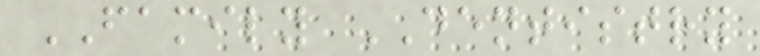FAMILY DENTISTRY
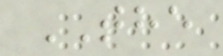THE
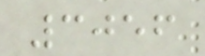3056
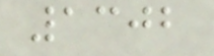1302
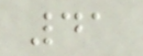41
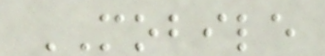MOBILE
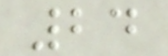24
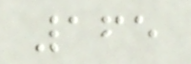165
